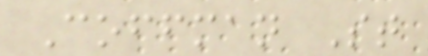Coffman St
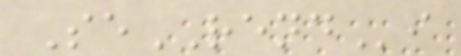SeRENDi
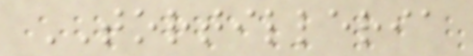TORTILLERIA
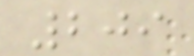209
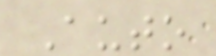Auto
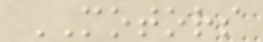MOTORS
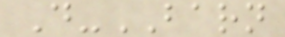D-BARN
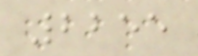2255
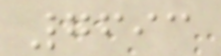7693
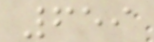659
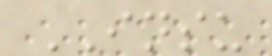INSU
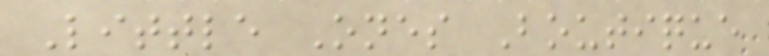Little Ones Boutique
